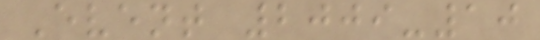Event 2009-10
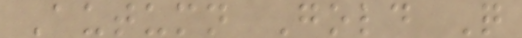Autumn Gold Q
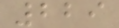229
